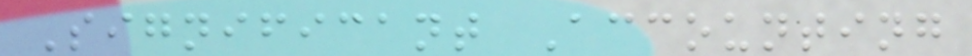Significant Accounting
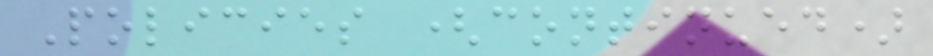Policies (continued)
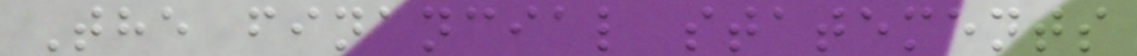The financial statements
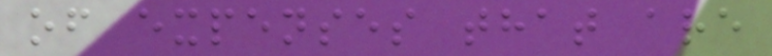of expenses that are
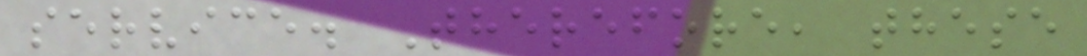service. Therefore, these
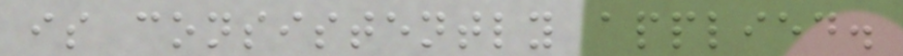is consistently applied.
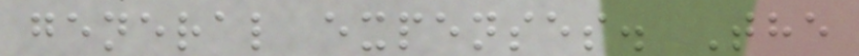general expenses. The
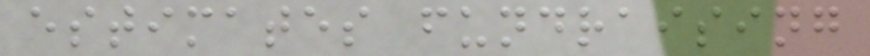estimates fundraising
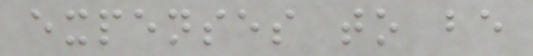expenses to be
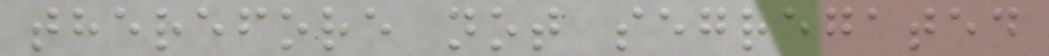therefore not segregated
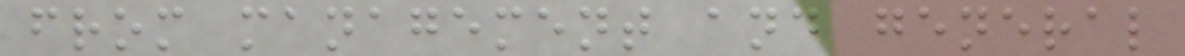from management and general
